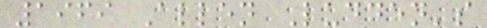1969 Allen Ludden's
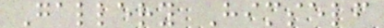Gallery Himself
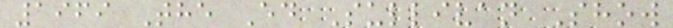1969 The Ed Sullivan Show
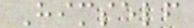Himself
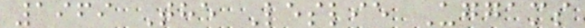1969 The Leslie Uggams
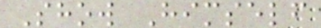Show Himself
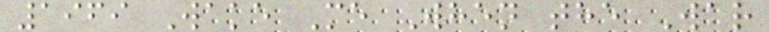1969 Wake Me When the War
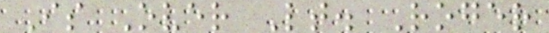Is Over Lt. Roger
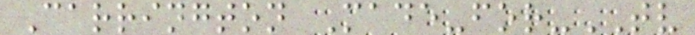Carrington Made-for-TV
